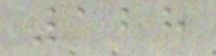128
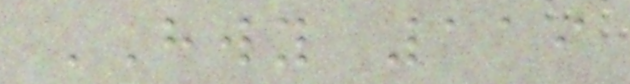HWY 119
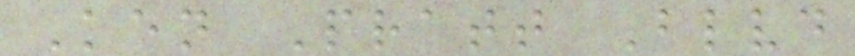Ken Pratt Blvd
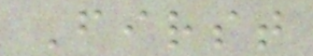First
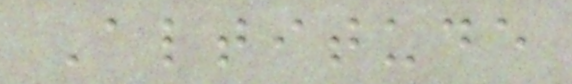Altitude
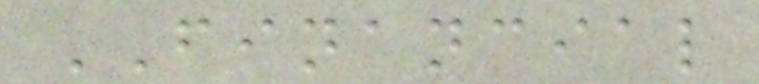FINANCIAL
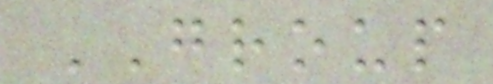GROUP
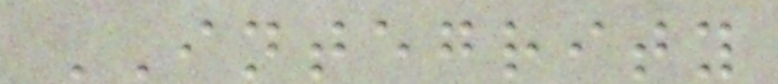INTEGRITY
